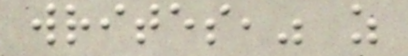writes," as
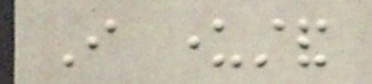I understand
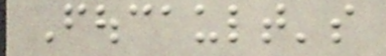Foucault's
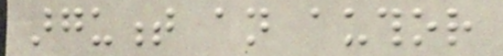argument an author
